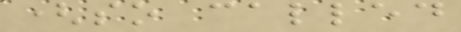(so called
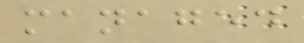managed
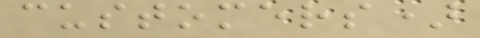customers)
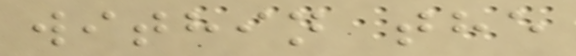within the
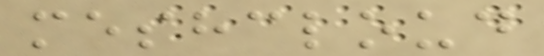meshcloud
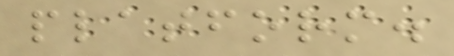platform.
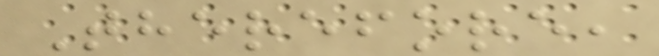Therefore,
